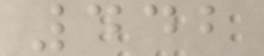442
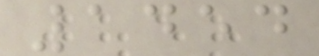1454
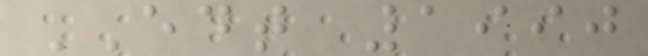EDT 1990
